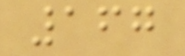167
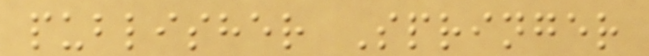publisher Springer
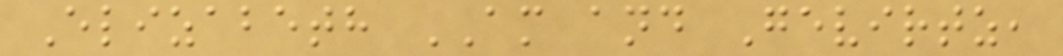Elizabeth AM and Gevirtz,
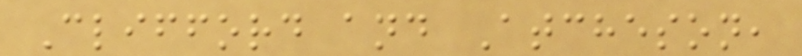Clifford and Atcheson,
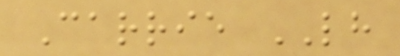Carrie LH
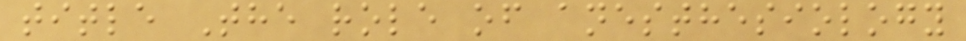title The role of anesthesiology
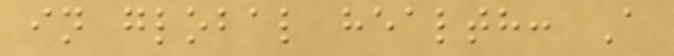in global health: A
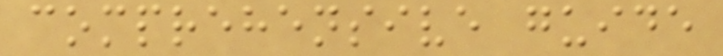comprehensive guide
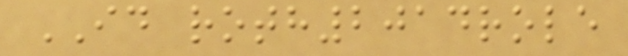ID roth2014role
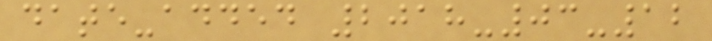date-added 2018-03-12
